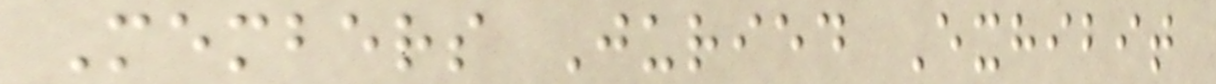Members Juried Exhibit
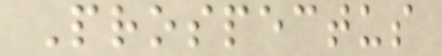Prospectus
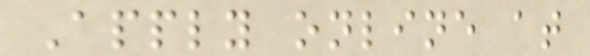Apply online at
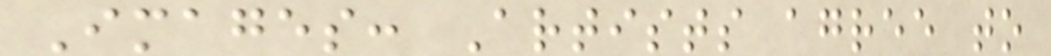Images: Artists agree to
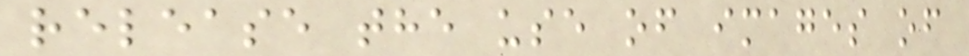release the use of images of
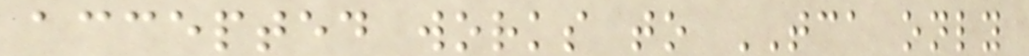accepted works to TCA only
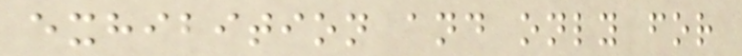exhibition and only for
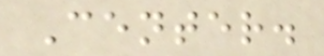Center.
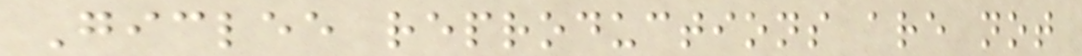Giclee reproductions are not
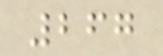267
